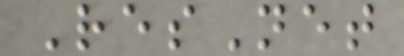ResNet
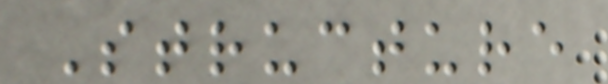Structure
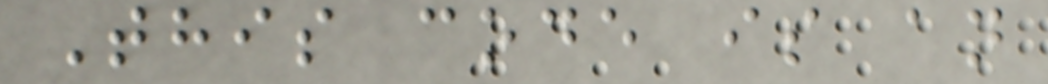This code is an
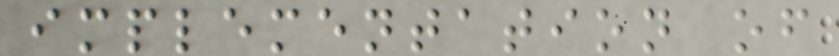implementation of
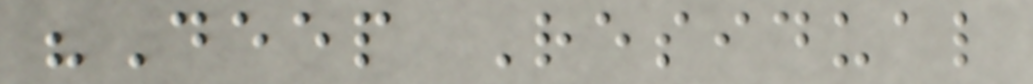"Deep Residual
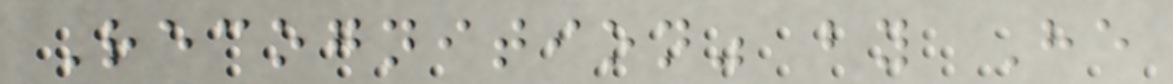Recognition" by He
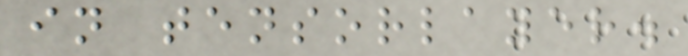in tensorlayer.
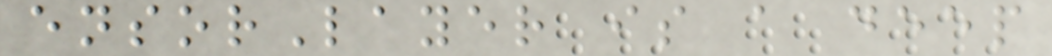ensorLayer is a deep
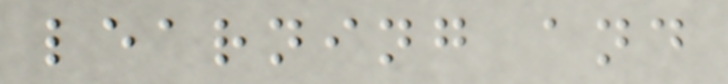learning and
